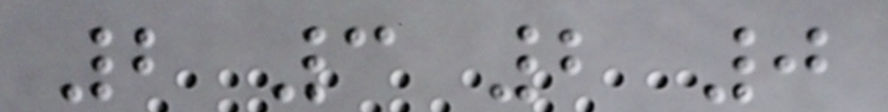2 3 2 0
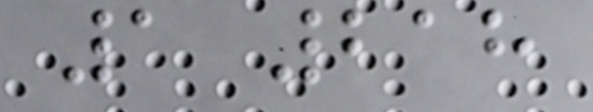1 218
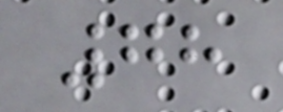78
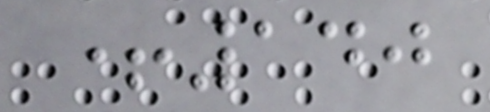+140
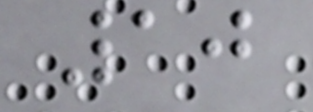10
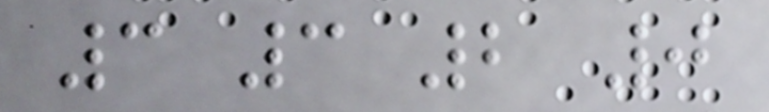3 3 2 0
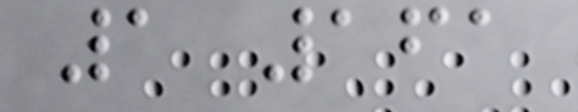1 161
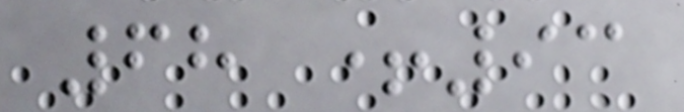68 +93
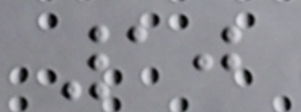10
